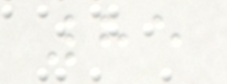85
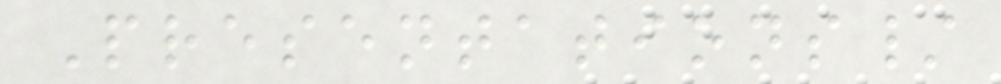Presentations/
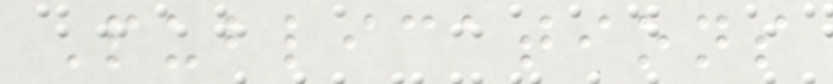Publications
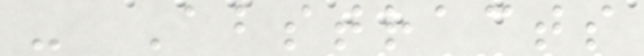- Abstracts
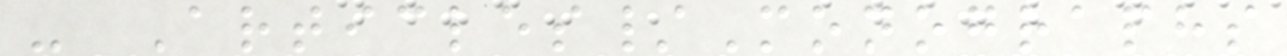- Articles/Monographs
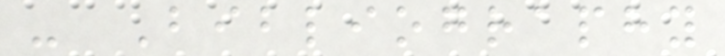- Bibliography
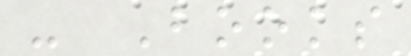- Books
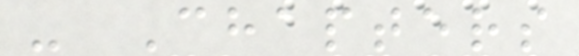- Chapters
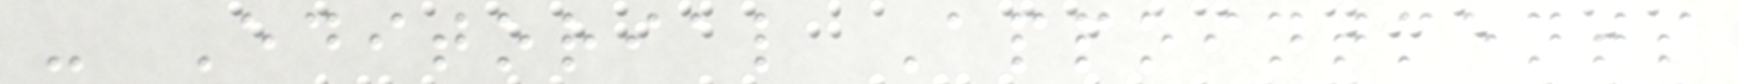- Editorial Appointments
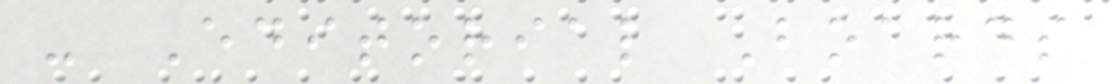- Editorial Boards
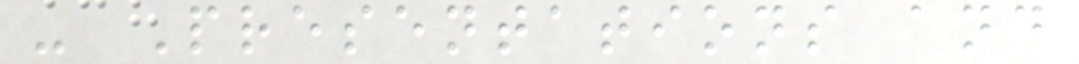- Presentations and
